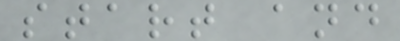start and
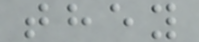they
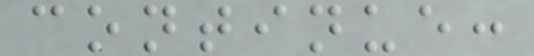continue:
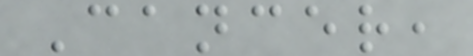Cancer,
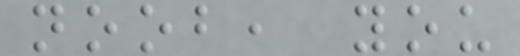noob, you
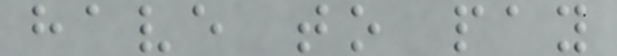have to pay
